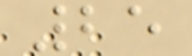25
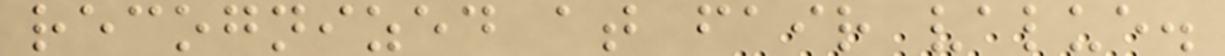recognized at fair value.
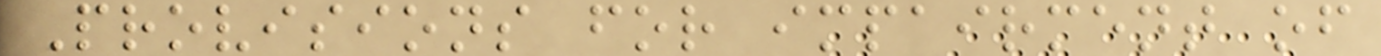Provisions for impairment of
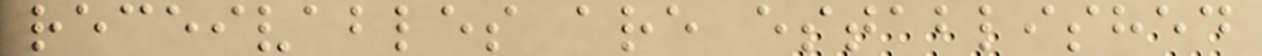receivables are established
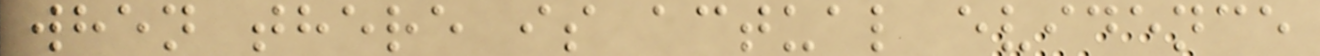when there is actual evidence
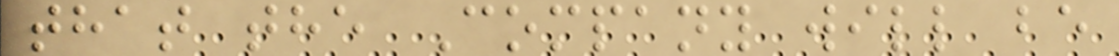that the Company will be
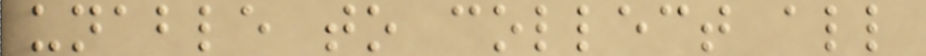unable to collect all
